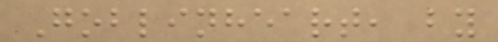Goblinheart, by
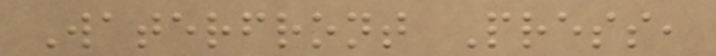Waterfront Press,
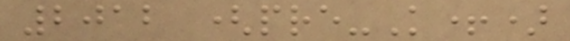2012 (pre-K+)
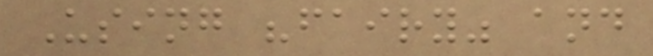Using "fairy" and
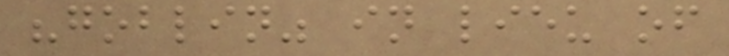"goblin" in lieu of
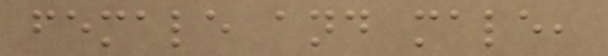female and male,
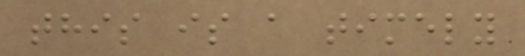this is a timely
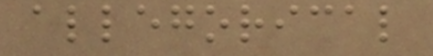allegorical
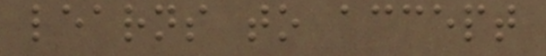learns to accept
